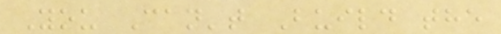You Can't Build the
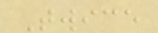Twice
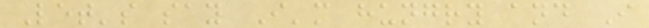Let's say I'm hungry and I
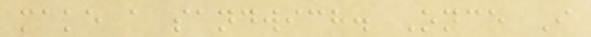make a sandwich. Once I
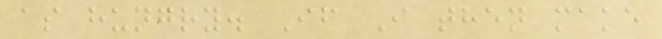as hungry. If I then make
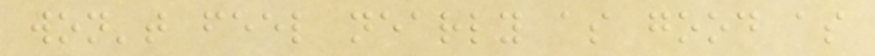won't feel nearly as good as
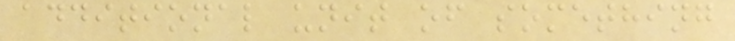additional unit of something
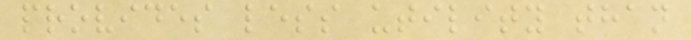provides less utility than
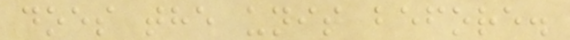does the unit before.
